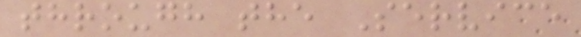through the Service
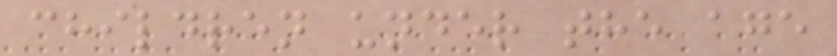children under the age
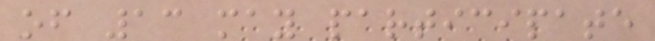of 13 may participate
